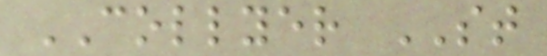COLLYER ST
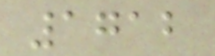1712
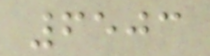6503
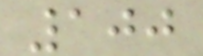100
